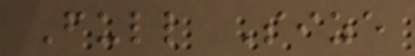Full Size
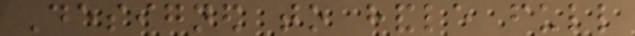Designed to handle full
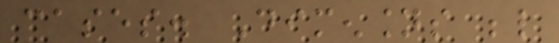cases. Dimensions below
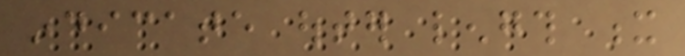indicate outer length x
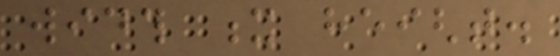width x height.
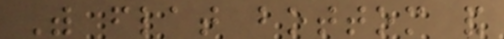With flat bottom and
